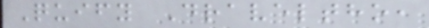Quify Draveltho,
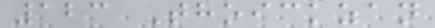123 Thoickzan
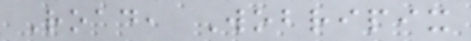Road, Wobripix
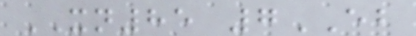XN85 7EB
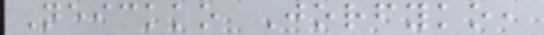Neickko Jorfyko,
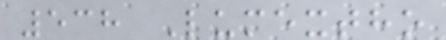538 Lumextho
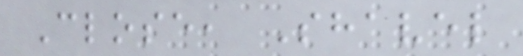Close, Shavel
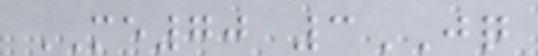ME70 3JQ
